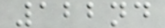122nd
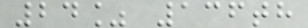24% 136th
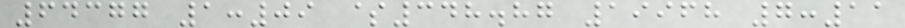64377 1:09 $348.87 19968 7:11
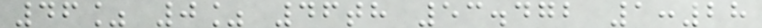46% 0% 46th 53.472 1:28
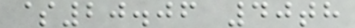$20.06 40th
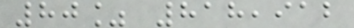80% 818,912
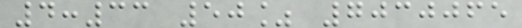4:33 50% 7030065
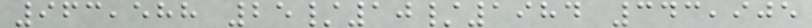963,588 25/10/1984 343,905
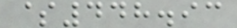$448.93
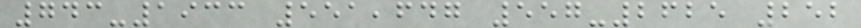743-1933 551,647 557-2625 252
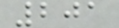201
